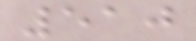510
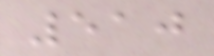510
